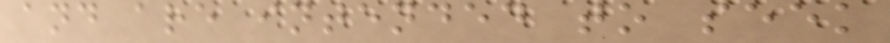and are intended to seek
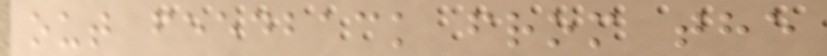out feedback from the
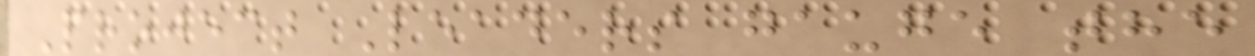Project Leaders gauge the
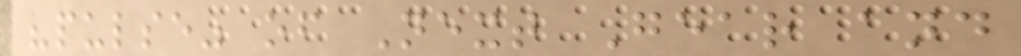"pulse" of Next Gear and
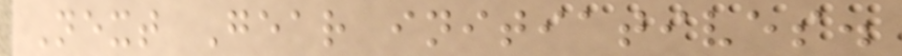Next Gear initiatives.
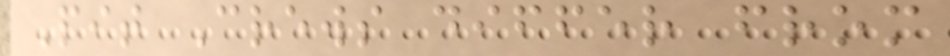Pit Crews differ from
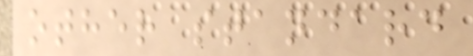other standard
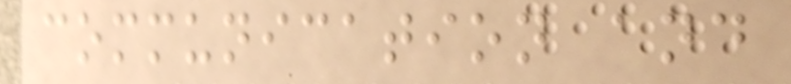communication and
